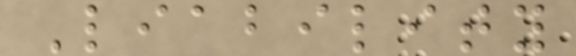Liability
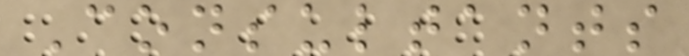Consultants
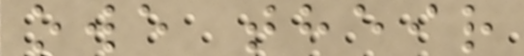owe their
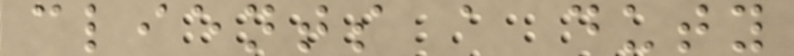clients a duty
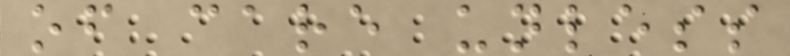of care unless
